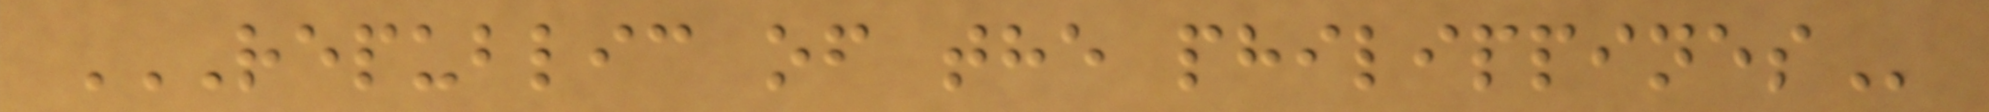REPUBLIC OF THE PHILIPPINES
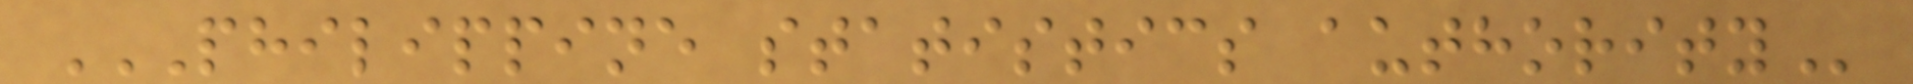PHILIPPINE STATISTICS AUTHORITY
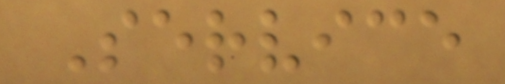Service
